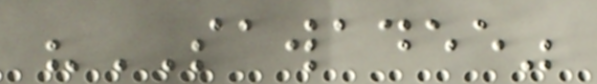"SAWADEE"
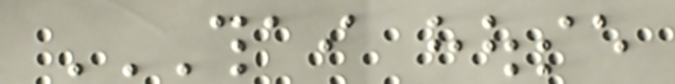THAI HOUSE
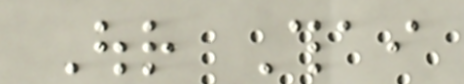Our Thai
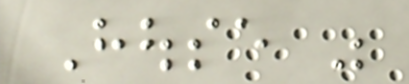House was
